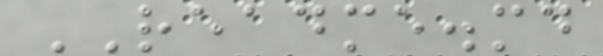README.md
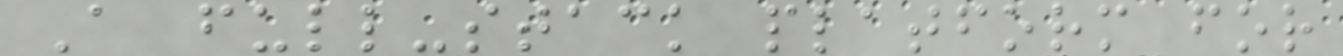A full-stack platform for
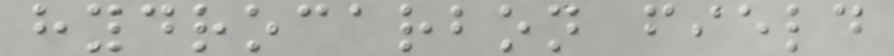hydrocarbon field
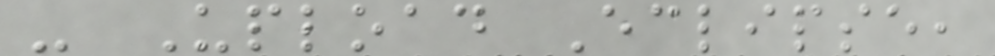- Upload Eclipse,
